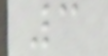3
